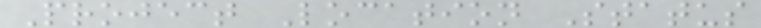Project Location Status
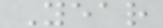Year
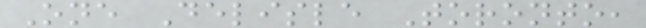One Delisle Toronto,
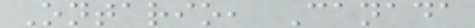Ontario, Canada
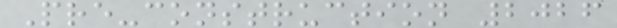Pre-construction 2026
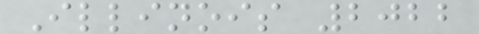Illinois 2022
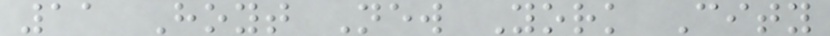11 Hoyt New York City
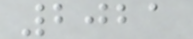2021
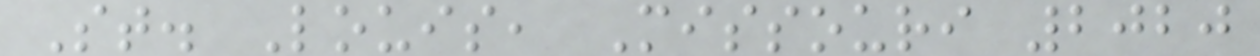St. Louis, Missouri 2020
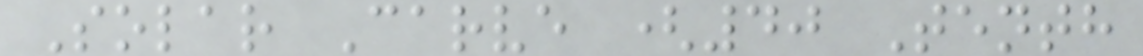Solar Carve (40 Tenth
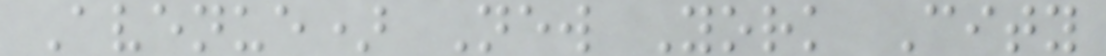Avenue) New York City
